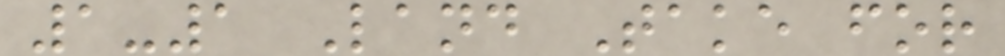1-1 Land Take for
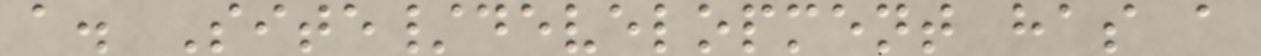a. Site/development has a
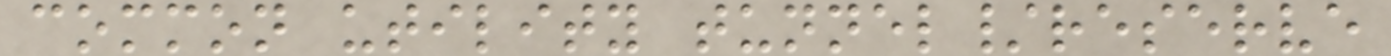common utility tunnel/reserve
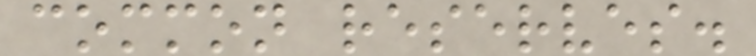common reserves.
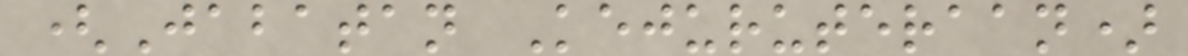(Jabatan Kejuruteraan)
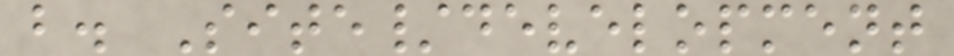b. Site/development
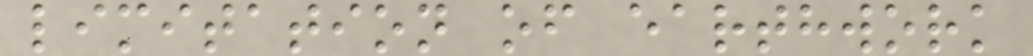limitation of earthwork
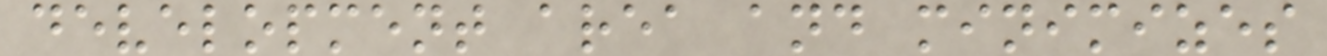development area and minimizes
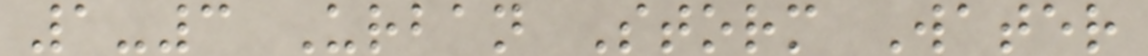1-3 Urban Storm Water
